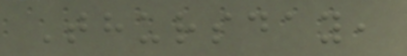Thursday,
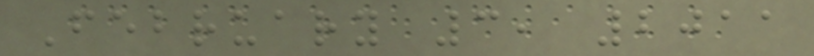February 3, 2011
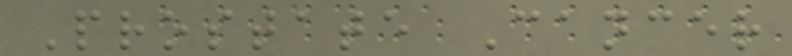Prostate Cancer
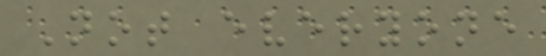Not everyone
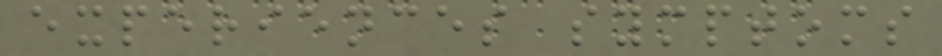experiences symptoms
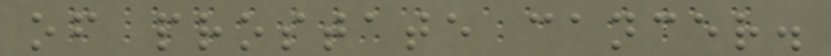of prostate cancer.
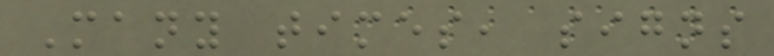Many times, signs
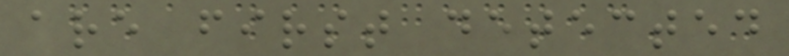are first detected
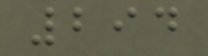294
